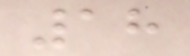18
